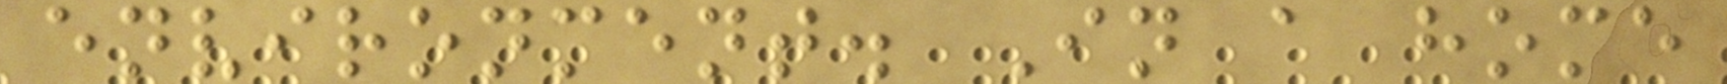environment. In a home
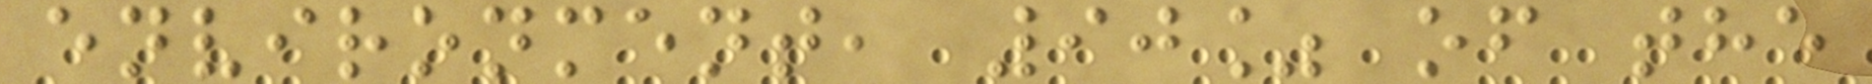environment, 90% of the
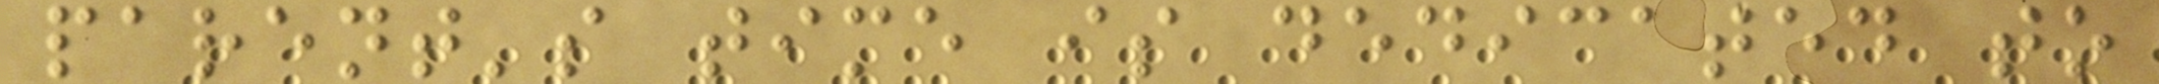parent's time is dedicated to
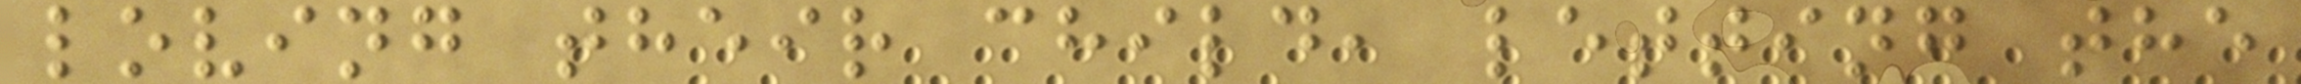loving their child, letting the
